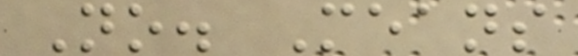No. Means
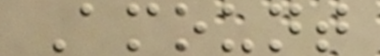Amount
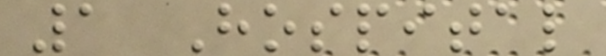1 Hospital
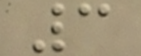3
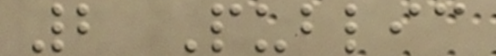2 Public
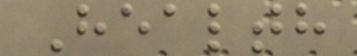Health
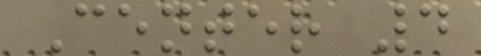Center 4
